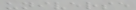universe
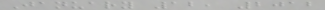January 12, 2012
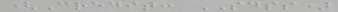(Credit: SDSS)
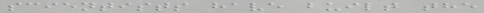scientists have built the
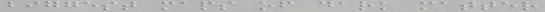biggest maps of dark matter
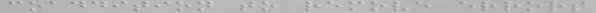coaddition to remove errors
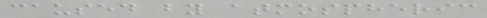caused by atmospheric
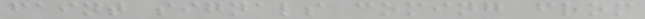faint signals coming from
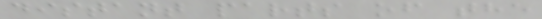distant parts of the
